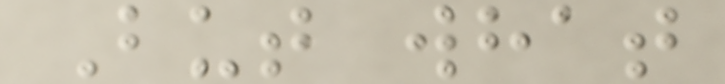But what
